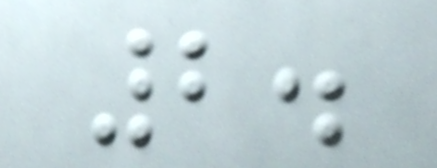2.
